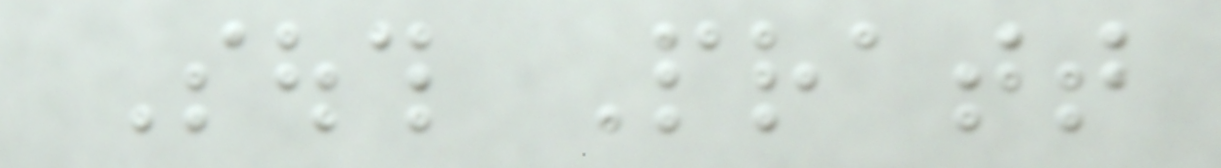South Pratt
